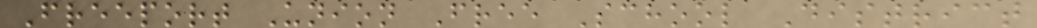Freeport Union Free School District
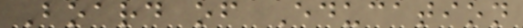Board of Education
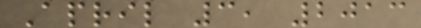April 3, 2013
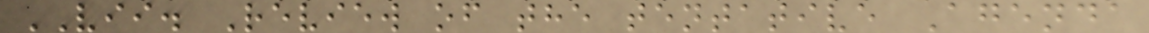VII. Review of the tentative Agenda
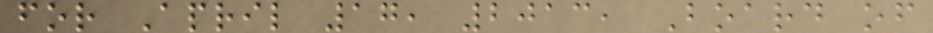for April 17, 2013, Board of
